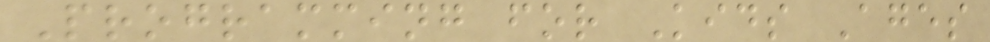Programming for Kids Ages
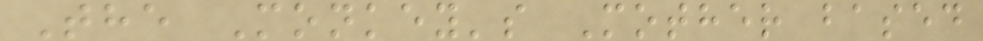The Monkey's Mother based
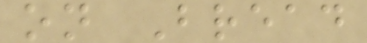on Bread
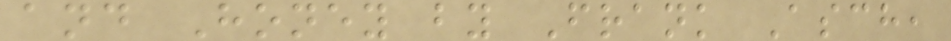and Honey by Frank Asch,
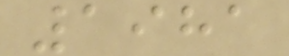1981
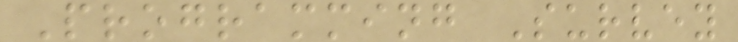Programming Survey
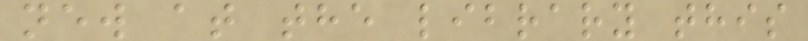new at the library this
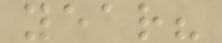year?
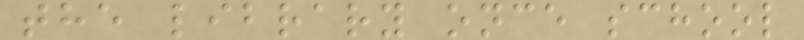the library once school
